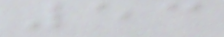53
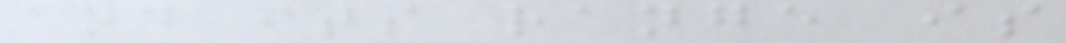and its range is
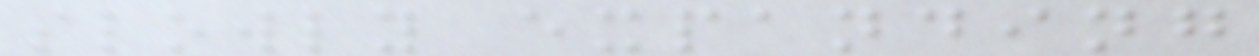slowly expanding
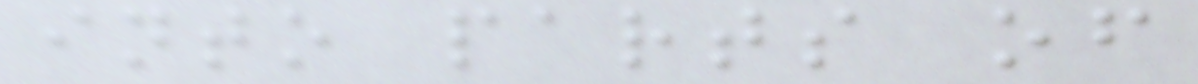into parts of
